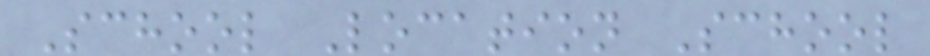School Location School
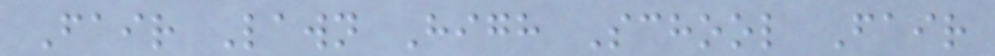Fair Lawn High School Fair
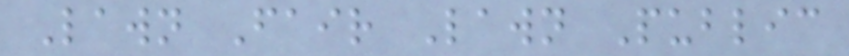Lawn Fair Lawn Public
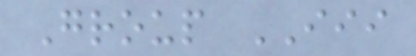Group III
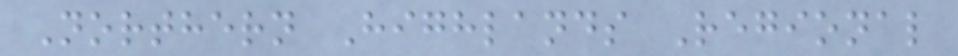Northern Highlands Regional
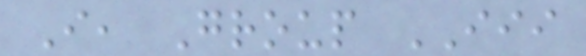I, Group III
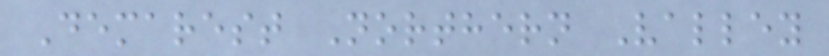Demarest Northern Valley
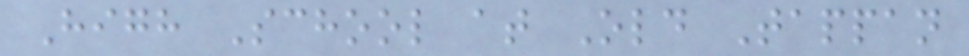High School at Old Tappan
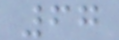67
